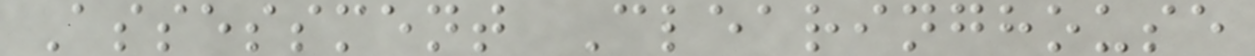Assessment Clearinghouse
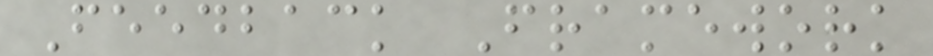Feedback Framework
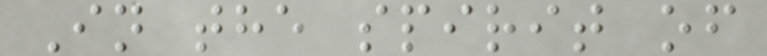In the spirit of
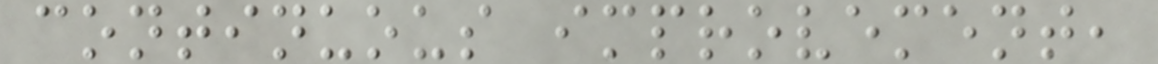continuous improvement,
